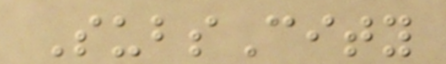SubsCity
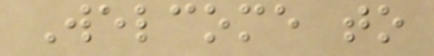Welcome to
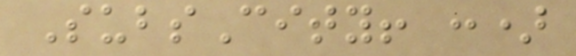SubsCity! :)
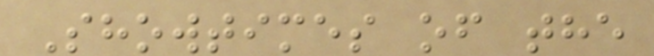Showtimes of the
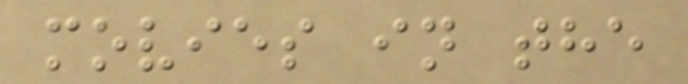movies in the
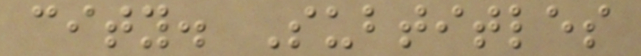city. Subtitles
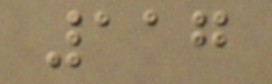117
